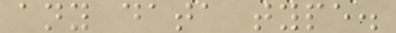any data type.
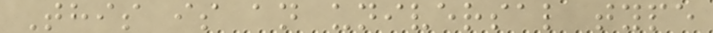This is an universal type
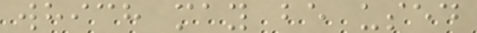which may be used
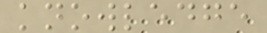knowledge
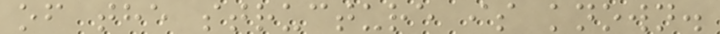of the structure is known.
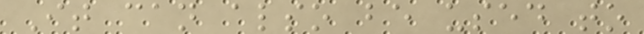It can also be used to
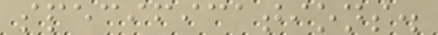specifications.
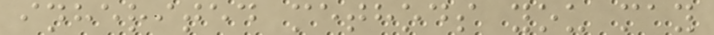inherited methods you may
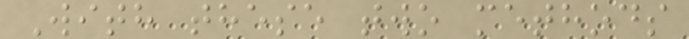With these two methods
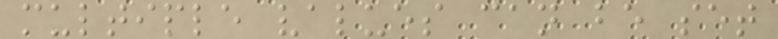multiple values can be set
